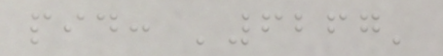pid: '6267'
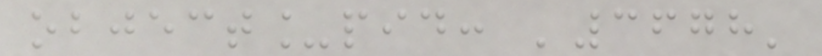object_pid: '3678'
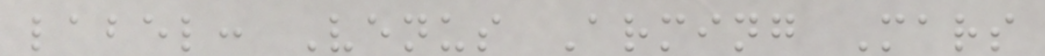label: Venus Arming Mars
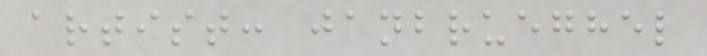artist: janbrueghel
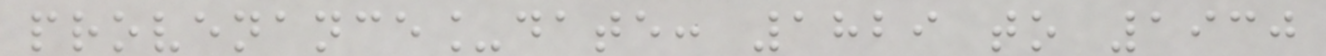provenance_date: 1829 to 1930
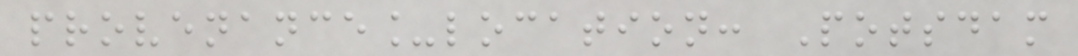provenance_location: Potsdam
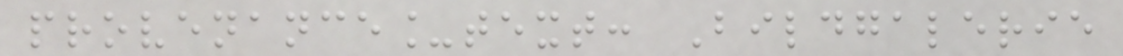provenance_text: Bildgalerie
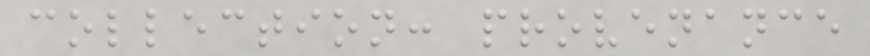collection: provenance
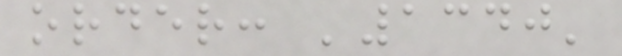order: '1340'
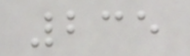235
